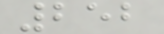252
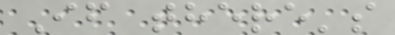If there's
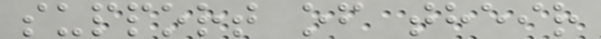support of their
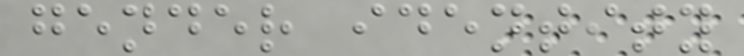gender identity
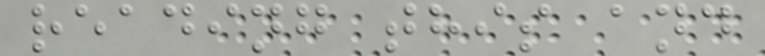reading this and
